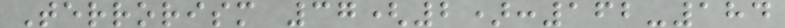Terrorism 37(2):162-184
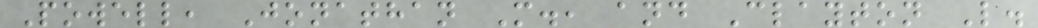Powell, Jonathan M., and Clayton L.
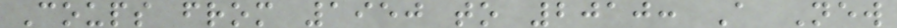Coups from 1950 to 2010: A New
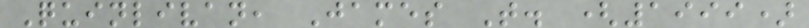Quinlivan, James T. (1999)
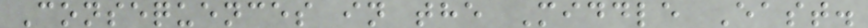Consequences in the Middle East.
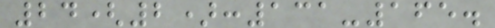24(2):131-165.
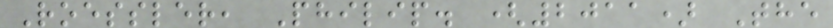Roessler, Philip. (2011) The
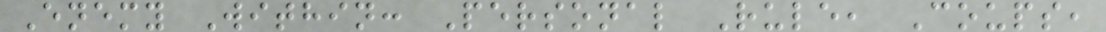Enemy Within: Personal Rule, Coups,
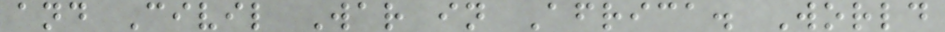and Civil War in Africa. World
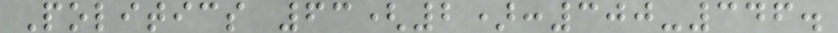Politics 63(2):300-346.
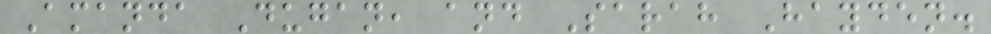Amanda Dugan, and Sarah Hayden.
